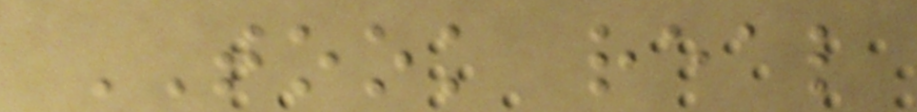TOOK real
